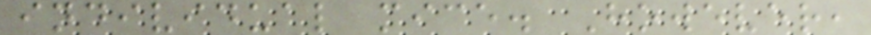individual mice. However,
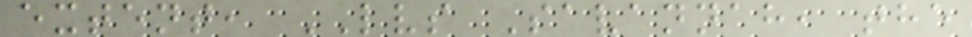extent, LVS Savannah, the
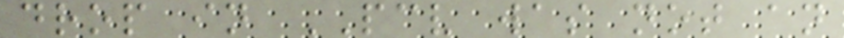drop in PCV was not an
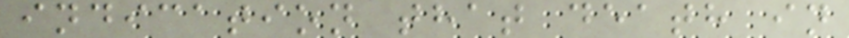indication that death in
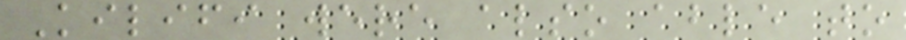Kilifi were also able to
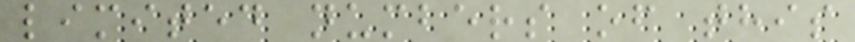limited numbers of this
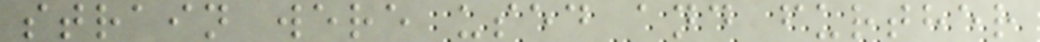strain were used and further
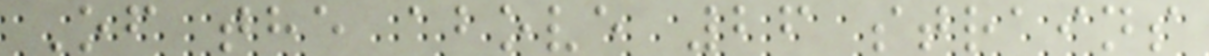Of the above 26 strains
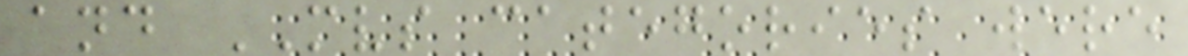and MVS categories were
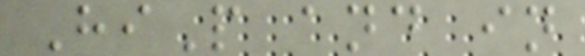HiP and in
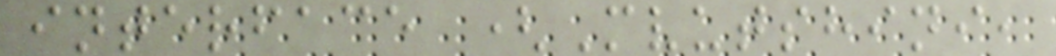interface (Mvutshini,
